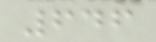646
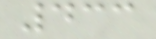433
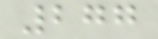277
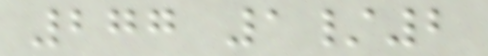277 1/2
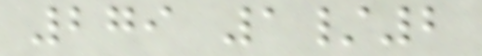279 1/2
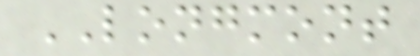LONGMONT
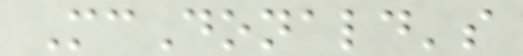McDonald's
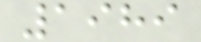1989
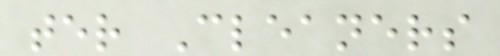ter Cleaners
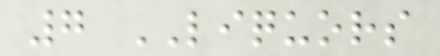7 LIQUORS
